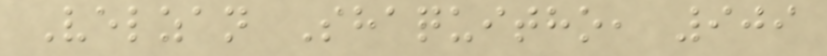Velzan Shaquitho, 909
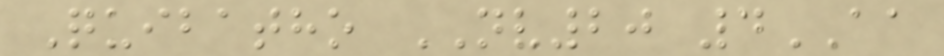Quibatho NV20 4AA
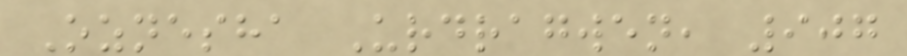Oznesha Urdragwen, 907
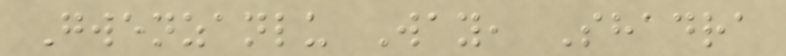Gwenzanlu Way, Shadra
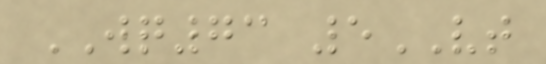WQ73 5VT
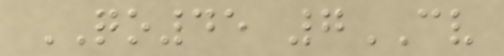QO45 7CV
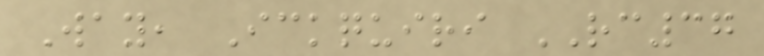Way, Ickquiri RC37
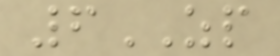6ZP
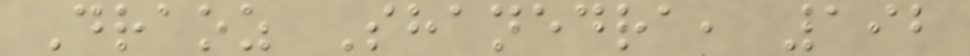Draoz Shanedra, 192
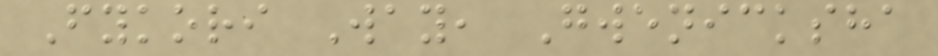Fykori Way, Gwenicksha
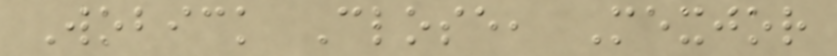Wobick Close, Mexjor
